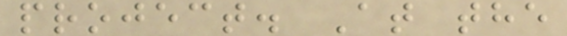project. At the
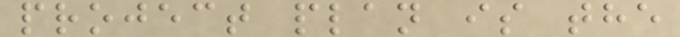project plan is the
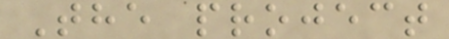The project
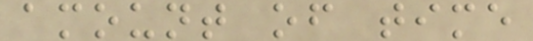amount of time
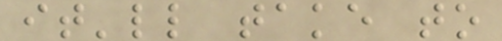it'll take to
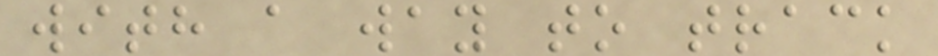with a way to track
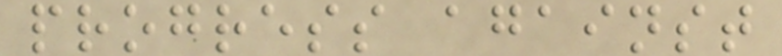progress against
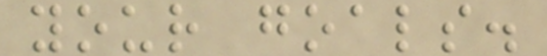your goals.
